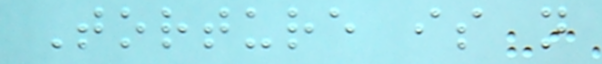Torture is not
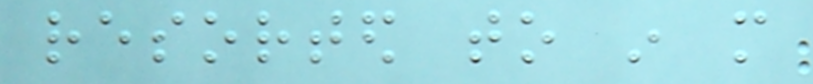resorted to in more
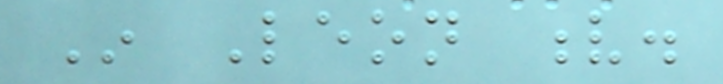In Leon v.
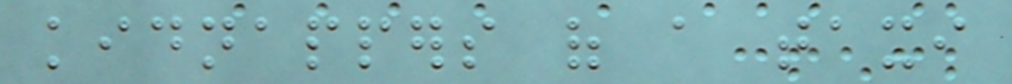kidnappers of a taxi
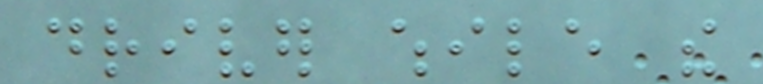driver while the
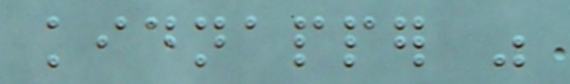kidnapper was
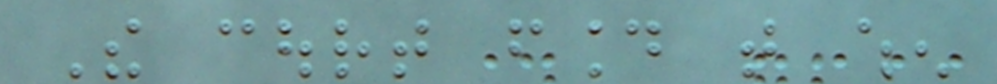The court found that when
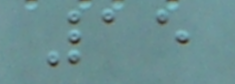15
